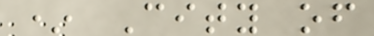* City of
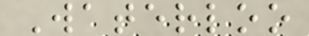Waterloo
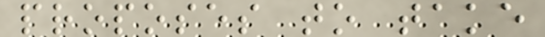proposes to take
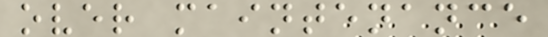over maintenance
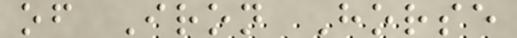of Iron Horse
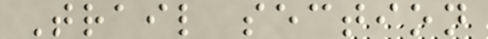Trail section
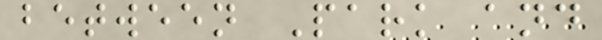between Park and
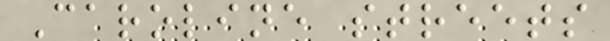Caroline streets
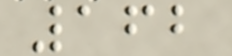162
